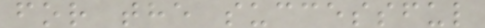for the successful
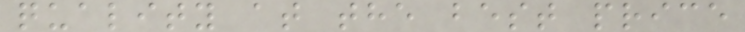quality at the best price
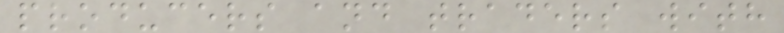producers and traders with
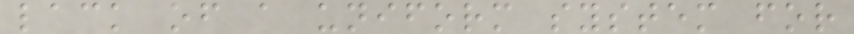lack of a uniform system for
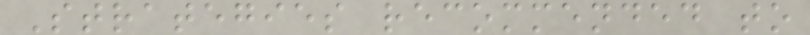Strategies recommended to
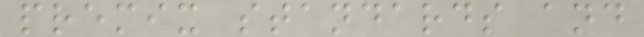premix standards and
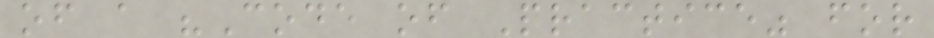of a "Code of Practice" for
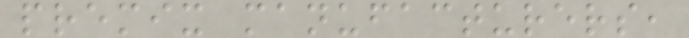premix manufacturers,
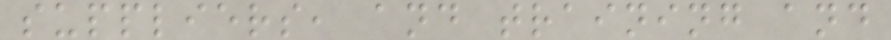suppliers, and training and
